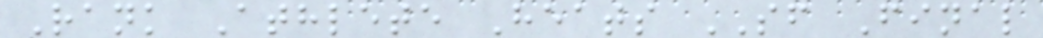Rank Athlete Heats SF Final
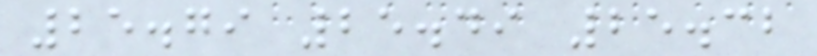25.79 25.49 25.32
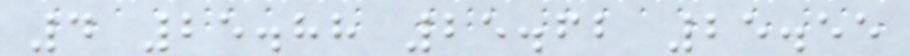4 25.88 25.62 25.55
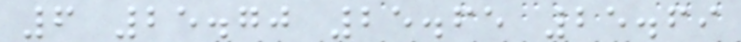6 25.70 25.65 25.69
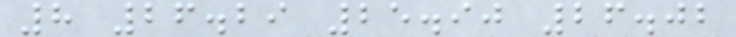8 26.29 25.90 26.02
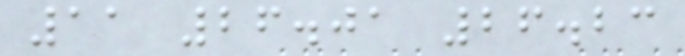11 26.01 26.23
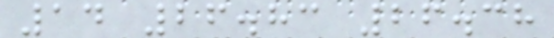14 26.83 26.38
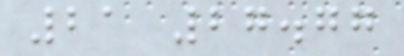21 27.77
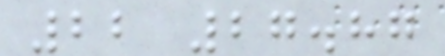22 27.87
